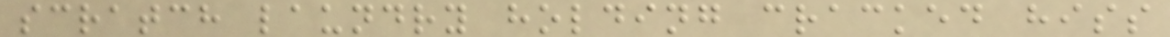scratch laundry holding cracked hiss
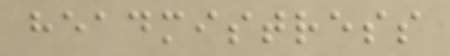headmistress
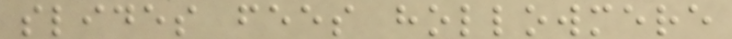slides fees hollowmere
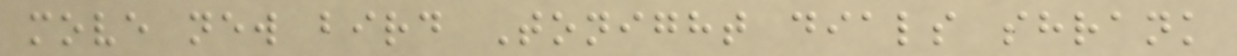move new bird Tonight dials shrank
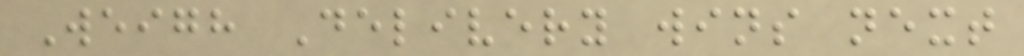Weigh Delivery wins next
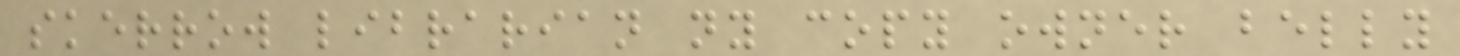skerrow librarian ny copy owner belly
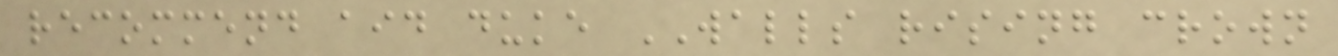recommend aid duke WALLS rising crown
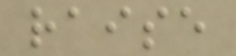raise
